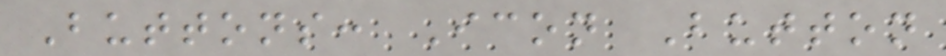Buttons: Icon Button
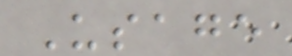Usage
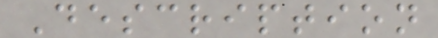Description
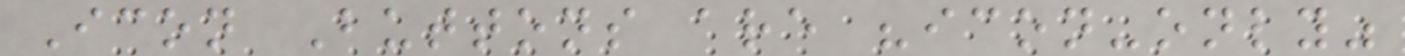Icon Buttons are "icon-only"
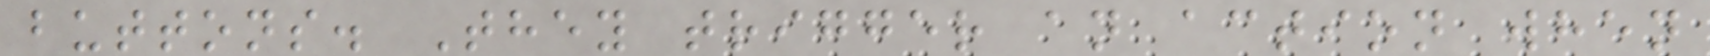buttons. They trigger an action when
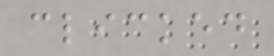clicked
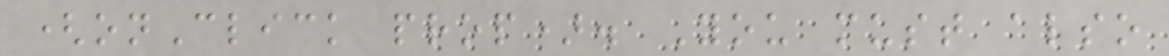(onClick prop). You must also
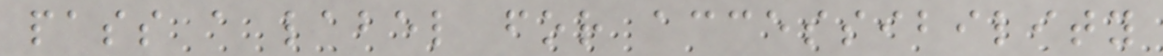pass a label for accessibility
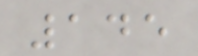145
